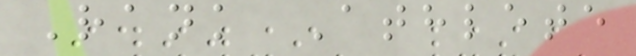Rank Athlete
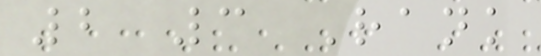2 3 Rank
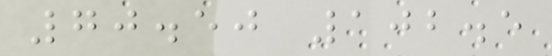70.50 102.5
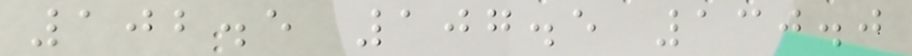102.5 107.5 130.0
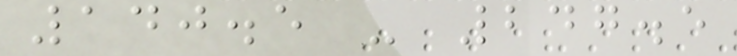140.5 - 247.5
